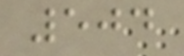504
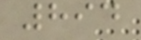894
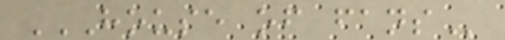HOUSE OF FANS
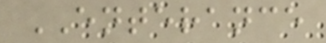ENTERANCE
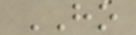HO
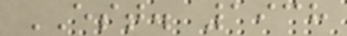EST. 1938
